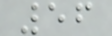56
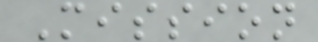Mission
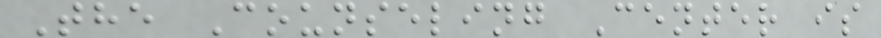The Counseling Center is
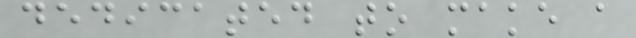dedicated to make a
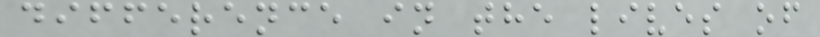difference in the lives of
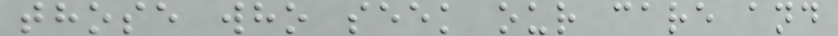those who seek our care and
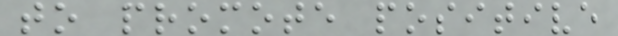to promote positive
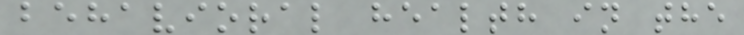behavioral health in the
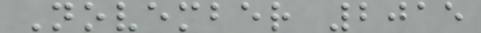November 2015
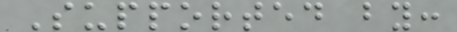Supported by:
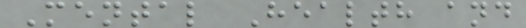Mental Health and
